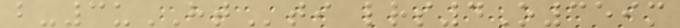b-3uHTti lrs4O359m
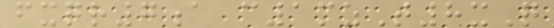fxqr7a c1mzT8xQ
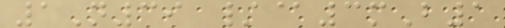1N39 /@3mB1
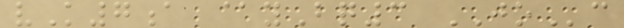vK7a @yBq3 JOc
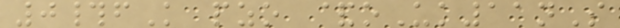0#fK pzo &oUk11nS
